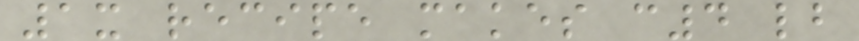1x recipe makes c4 lb
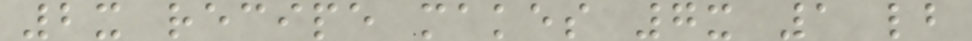2x recipe makes 7x 1 lb
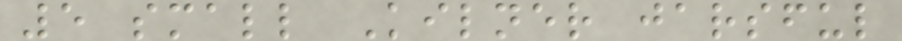5 small Kilner jarsful
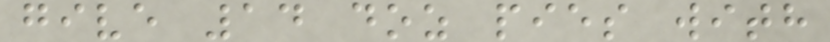give 14 doz pies with
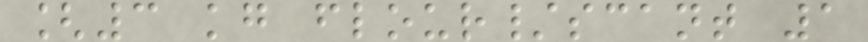[3 kg flour/scant 1
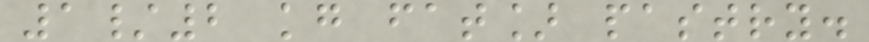1/2 kg fat] pastry.
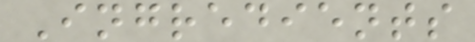Ingredients
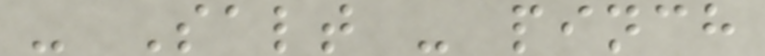- Salt - pinch
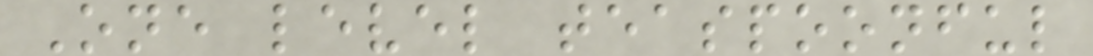One level teaspoonful
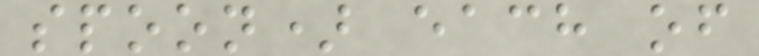spoon) each of
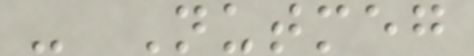- Nutmeg
